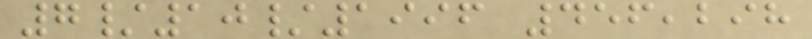7/10/1996 456,298
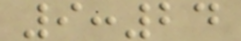9:24
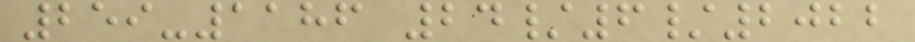259-1186 24/6/2022
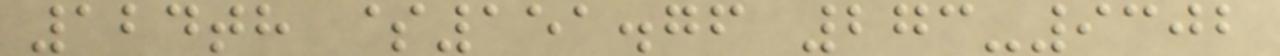124th $151.76 273-9302
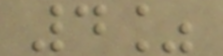4%
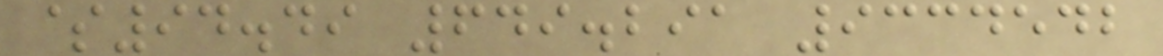$94.49 649.291 9334542
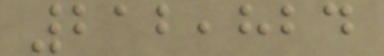212,824
